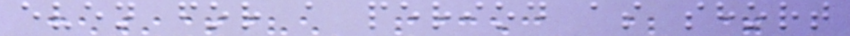even for a period as short
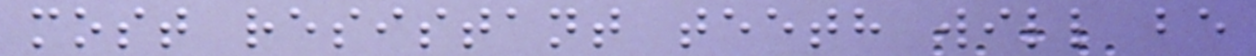most resistant teeth will be
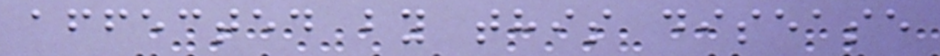affected by this disease
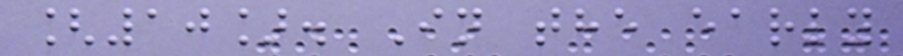[10]. In the early
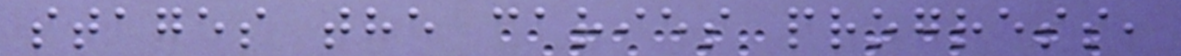stages the caries progress,
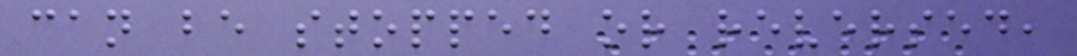can be stopped or reversed,
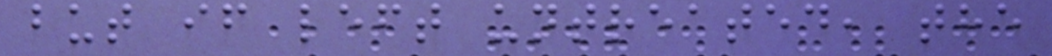but if left untreated, the
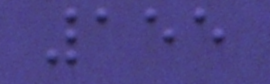155
